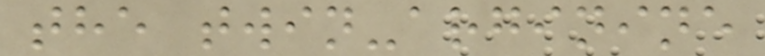the twin-arginine
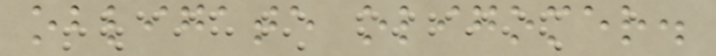obligate oligomer.
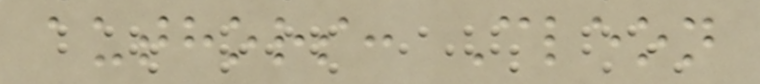authors: Cleon
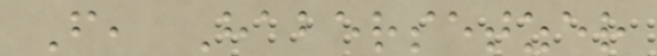F, Habersetzer
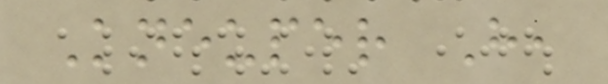Kneuper H,
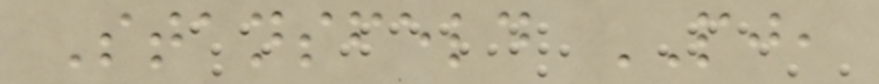Stansfeld PJ,
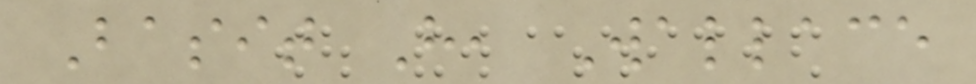Basit H, Wallace
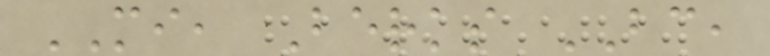MI, Berks BC,
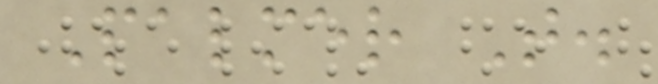Palmer T.
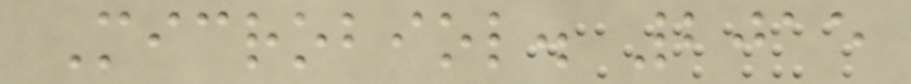Microbiol. 2015
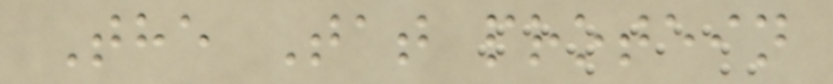The Tat protein
